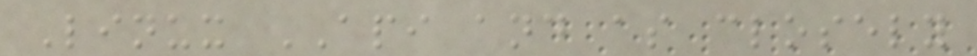Linux API and as closely
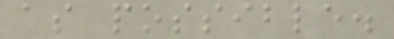as possible.
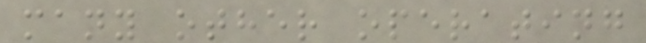many other operating
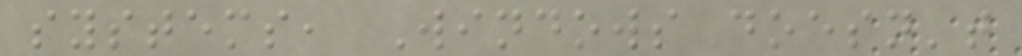systems, Windows doesn't
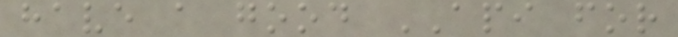have a good API for
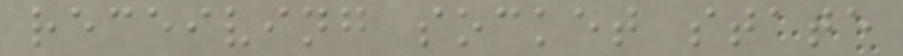receiving socket state
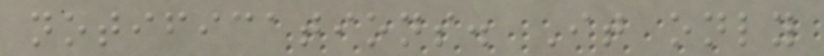notifications. It only
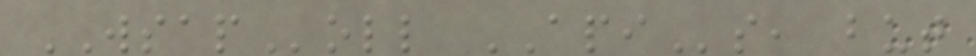WSAPoll APIs, but
